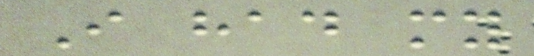I had my
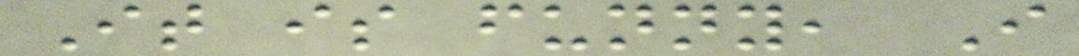It is funny, I
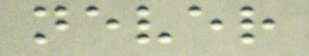never
